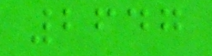2647
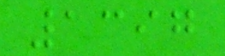1397
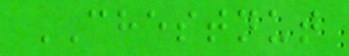CHESTNUT
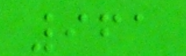961
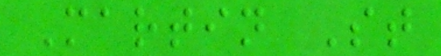Martin St
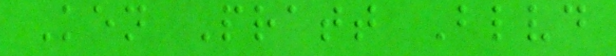Ken Pratt Blvd
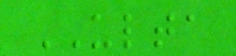ULTA
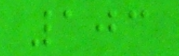103
